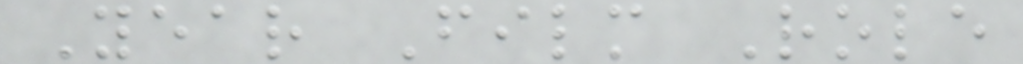Year Film Role
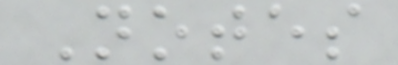Notes
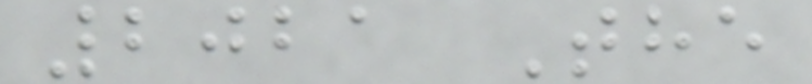2021 The
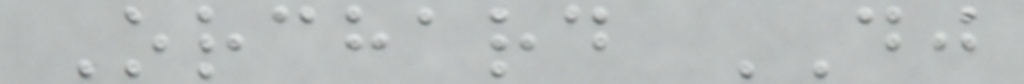Orchard DJ
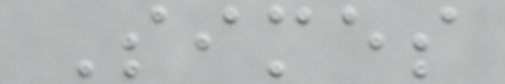Simes
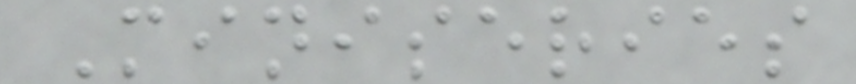Miniseries
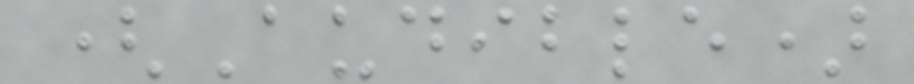(Audible)
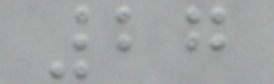27
